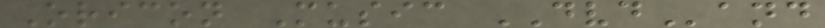Oricon Music DVDand
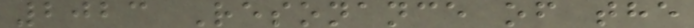2023 Resonance of the
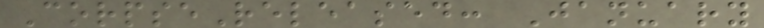CorpseReleased: January
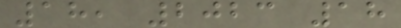18, 2023 18
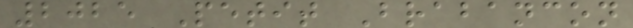2025 Petit Brabancon
